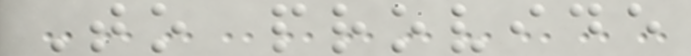To provide
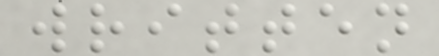written
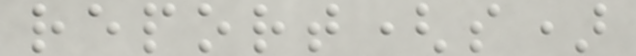report(s)
